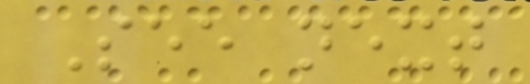See next
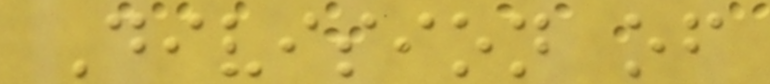Division of
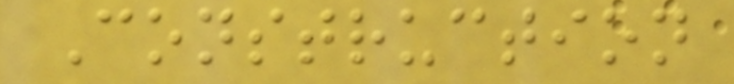Construction
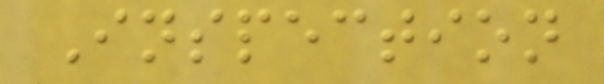Inspection
